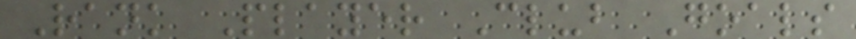Rank Player Club Goals
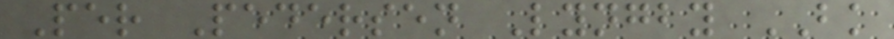Per Pedersen Lyngby BK
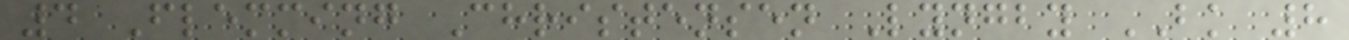4 Flemming Christensen Lyngby BK 8
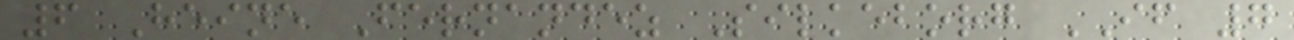6 Heine Fernandez Silkeborg IF 7
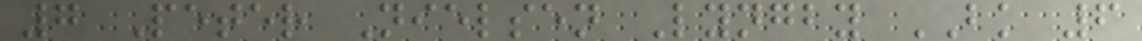7 Peter Nielsen Lyngby BK 6
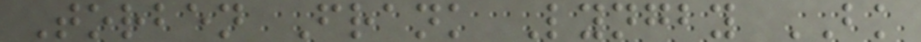Torben Frank Lyngby BK
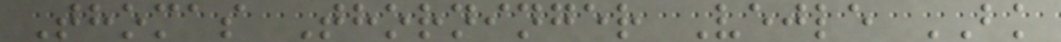Thomas Thorninger Vejle BK
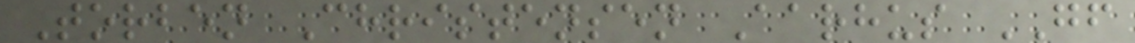Torben Christensen Aarhus GF
